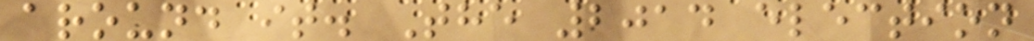around it. The 2014 election
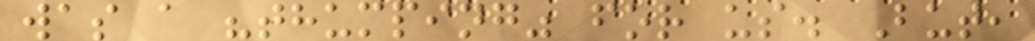was a "thumping" for us. But,
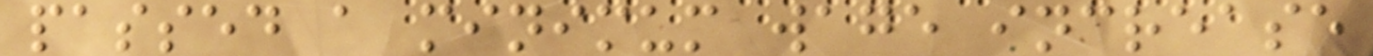passed a minimum wage increase
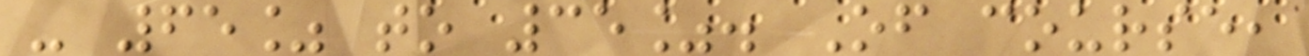- 65% to 35%. Of course,
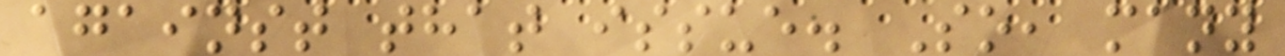against that issue. So, many
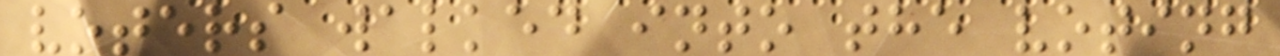voters walked into the voting
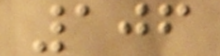106
